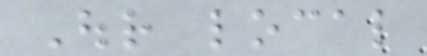Our local
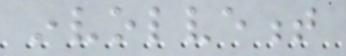involvement
